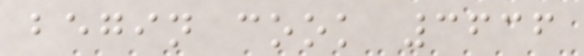begin cook 3636
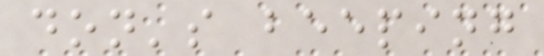don's beeping
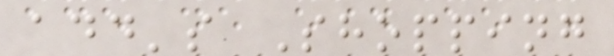add's Shopping
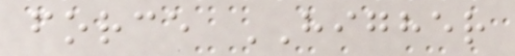force HIGHER
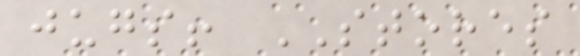jugs! STORES
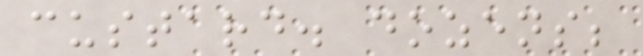custard. dozens;
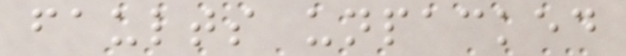faults unpacked
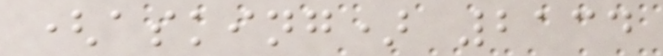(asking) 2134
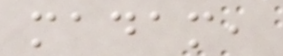madam,
